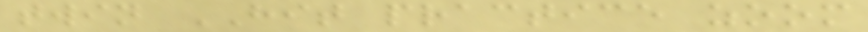twin HIT practice zoom
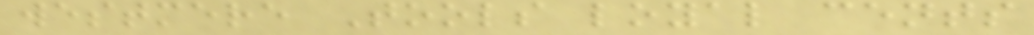westmere Tools loyal cents
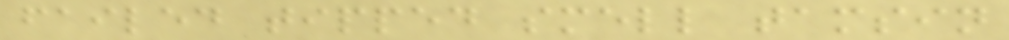failed tipped smell tamsin
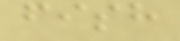fish
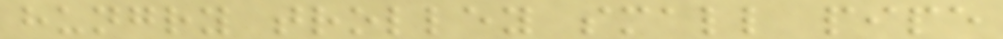hungry trolley small pipe
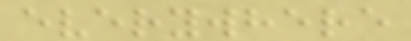everywhere
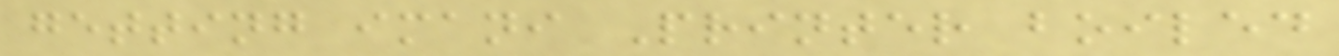getting imani Printer boiled
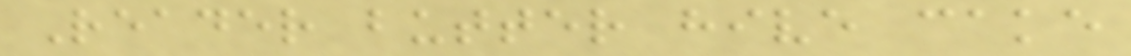Reader butter hive cake
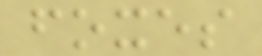foxes
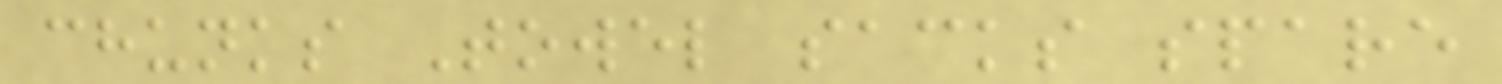chunks Towel sacks spare
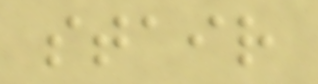stair
